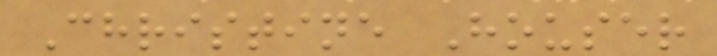Christine Houser
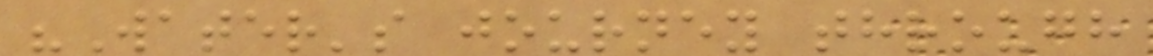"Water's journey through
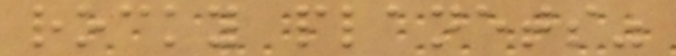rocky planets"
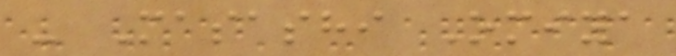- Masashi Omiya
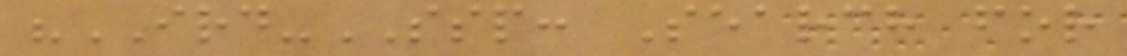"IRD-SSP: Search for
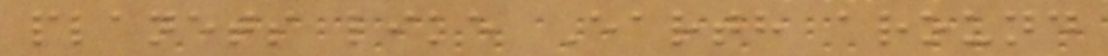planets like Earth around
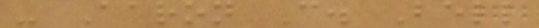- Aaron C. Bell
